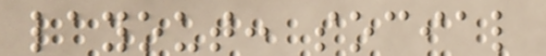layout: social
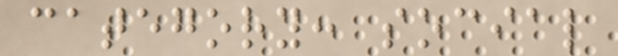category: social
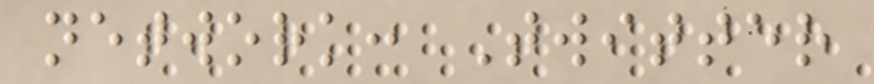network: Twitter
